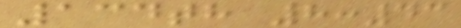134th 8:43
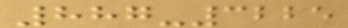887-3225
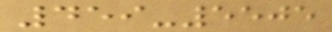459-5505
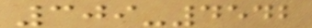309-4542
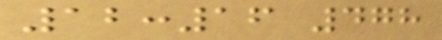12:16 478
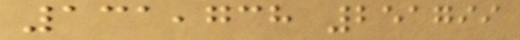131,738 251799
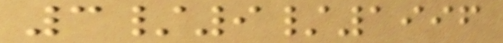3/9/1996
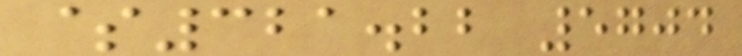$321.22 5704
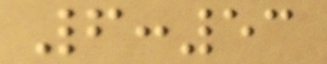6:53
